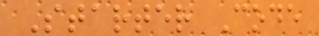Starter Code
